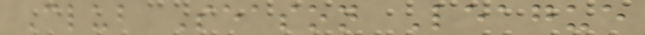Club Season League
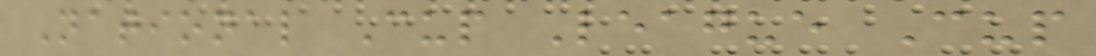National Cup League Cup
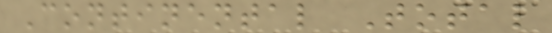Continental Total
